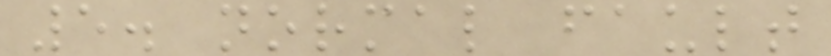5. normal fault
